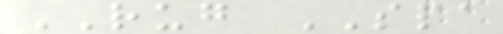RUG SPA
